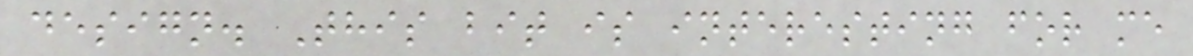design. This bit is interesting for me
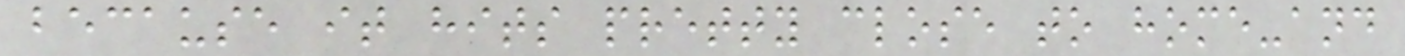because it hits pretty close to home-and
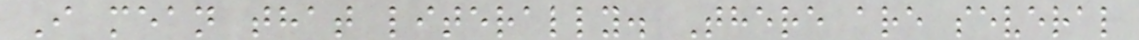I mean that literally. There are several
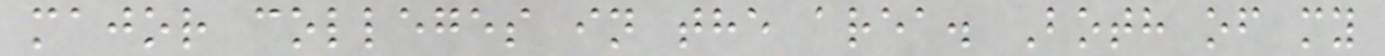major colleges in the area. Both of my
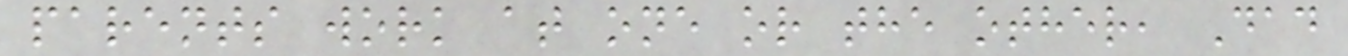parents work at one or the other, Dad
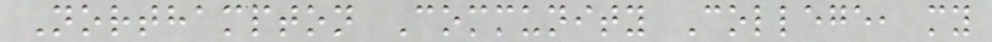Northampton Community College, my
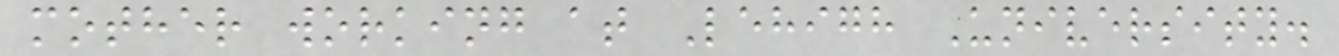mother working at Lehigh University.
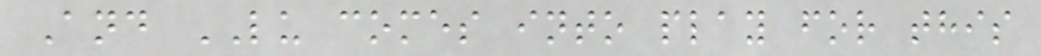And LU comes into play for this
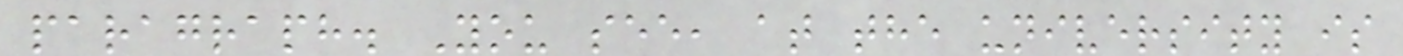paragraph. You see, at the university is
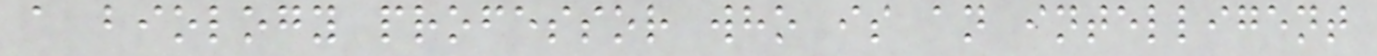a biology professor who is an intelligent
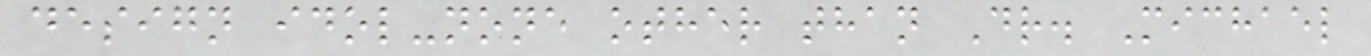design idol-none other than Dr. Michael
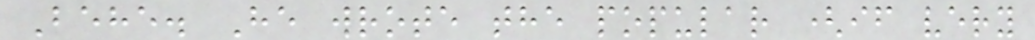Behe. He wrote the popular (if very
